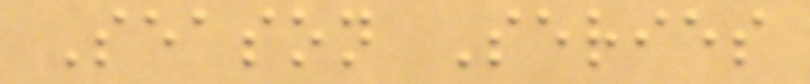Season Series
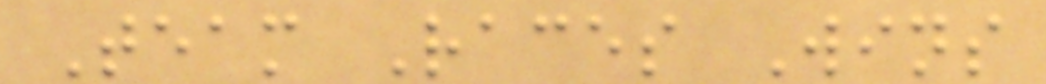Team Races Wins
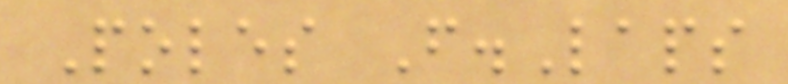Poles F.Laps
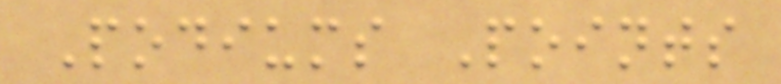Podiums Points
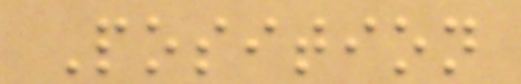Position
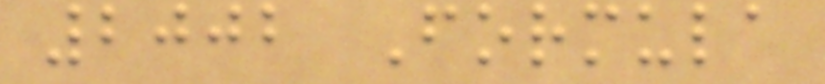2002 Formula
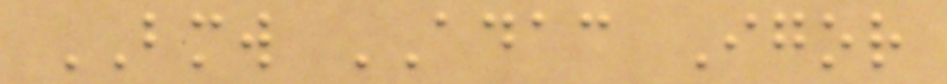BMW ADAC Igor
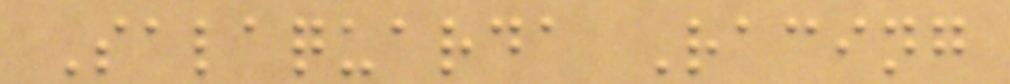Salaquarda Racing
